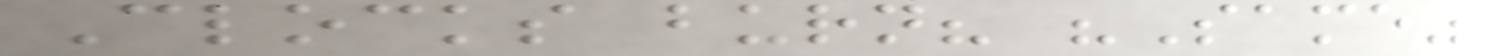Clocks burn? "Same"
